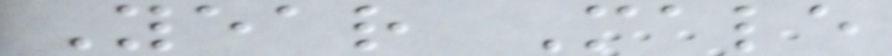Year Male
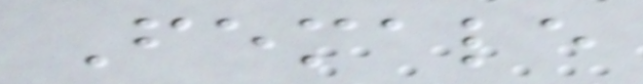Female
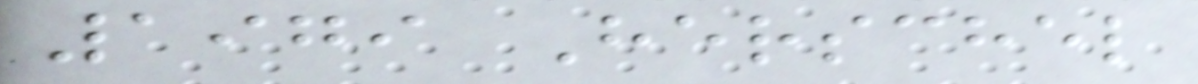1979 Herschel
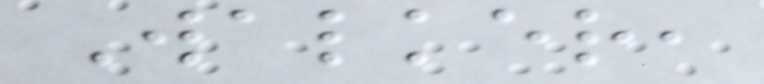Walker,
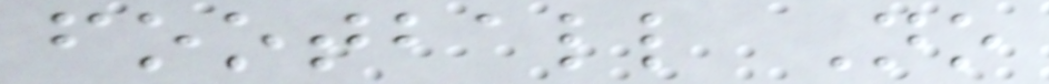football No
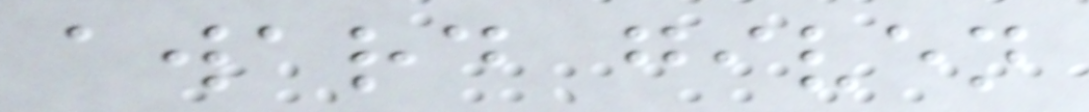award given
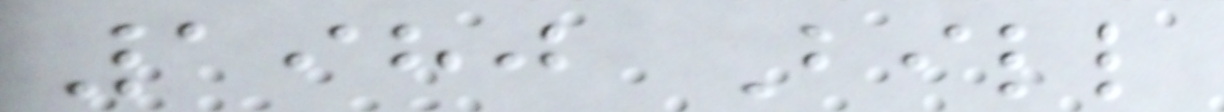1980 Bill
